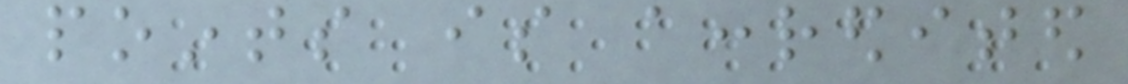points is accredited
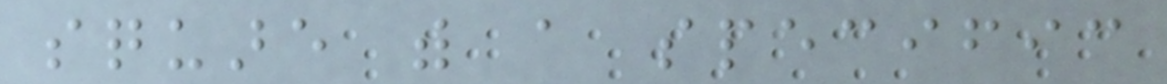square with a specific
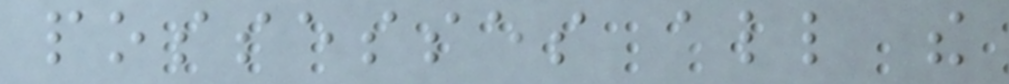possesses all the
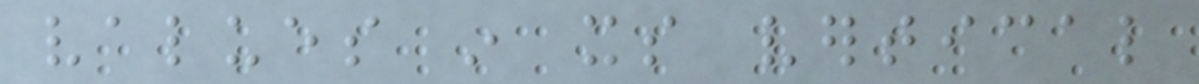values in its vertical
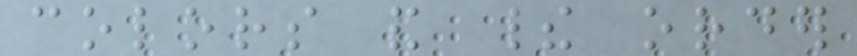colors and their order
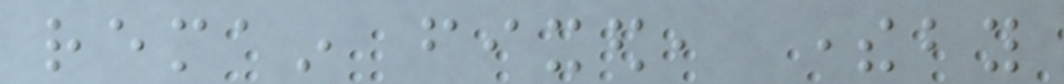remain fixed, thereby
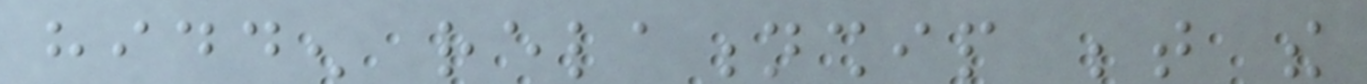hidden relationship between the
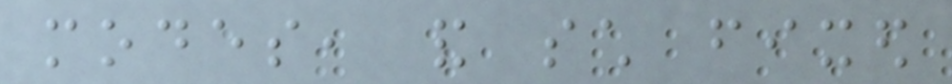modes, and such fixed
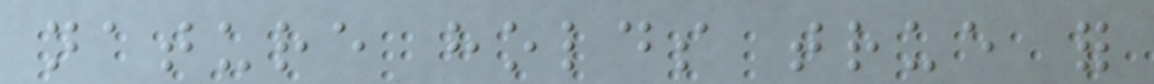nature holds true for
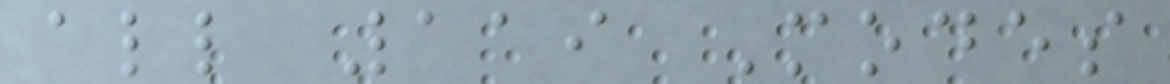all 119 Modes
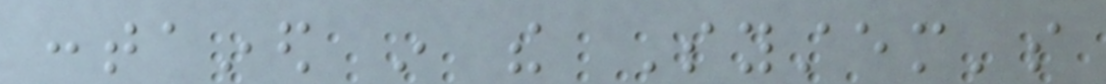contained in the System's
